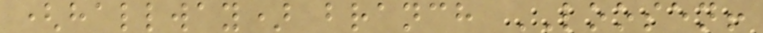(hallway) branch LOOSEN!
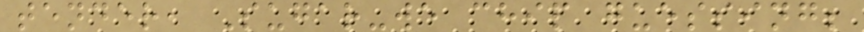tender, Sugar-we chip guessing;
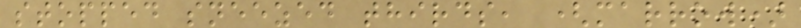stopped sneezed thirds, (marrow)
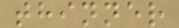thinner
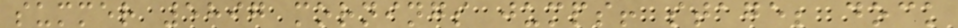summer 5897 mornings jumps! stage; dock
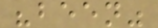"been"
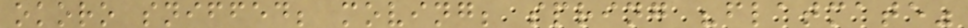okoro sniffed; moving; spring "flatmate"
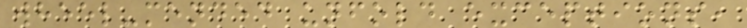wheel-mended unfold exceptions,
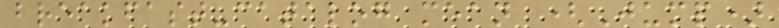breakfast-catalog mean (Jump)
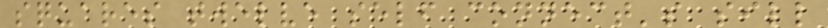squares twelve self connect's sill
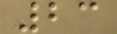23
